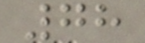78
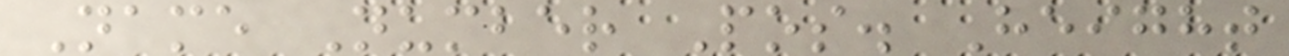Name Number Pos. Height
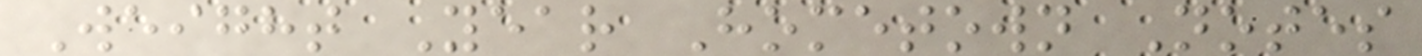Weight Year Hometown Notes
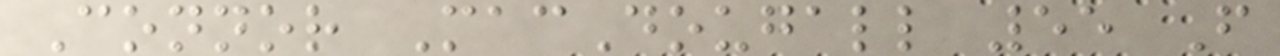Connor MacDougall 55 F
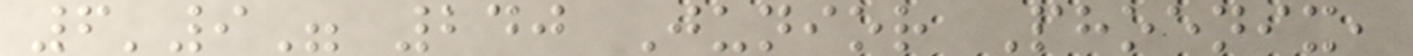6'9" 240 Junior Phoenix,
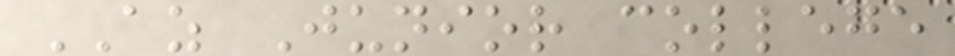AZ Junior college
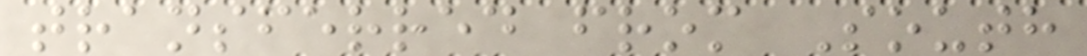transferred from South
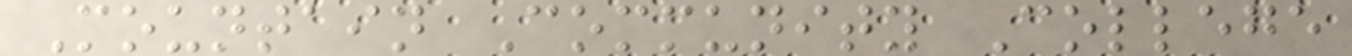Mountain Community College
